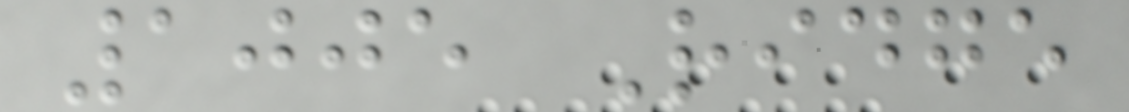1005 Ridge
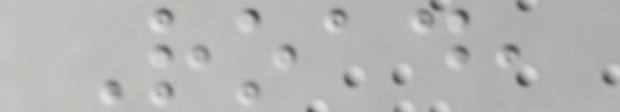Road,
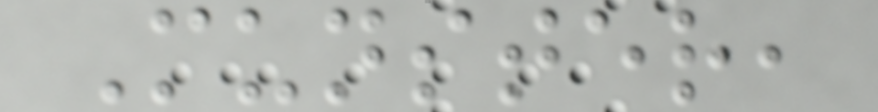Munster,
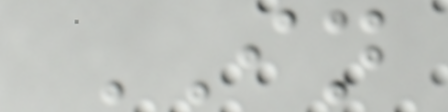IN
